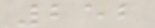252
